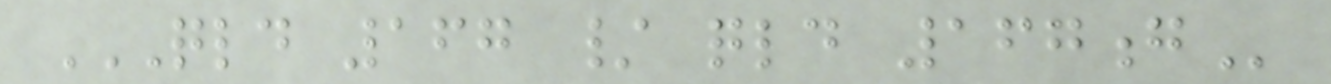QLD 167 / QLD 167G
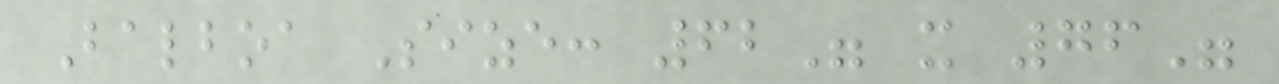Balboa Size: 62" x 76"
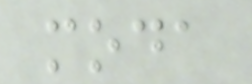moda
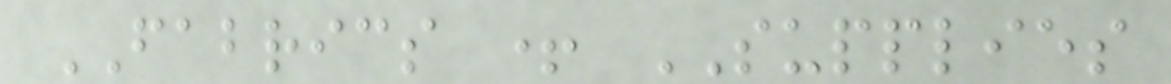FABRICS + SUPPLIES
